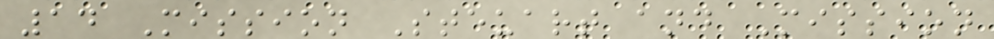14 Mission Steuart and Mission
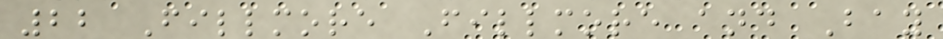22 Fillmore Fillmore and Bay
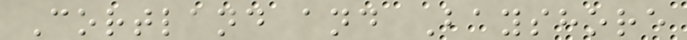Cortland and Bayshore
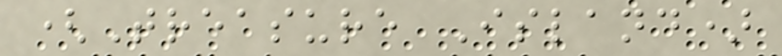(Treasure Island)
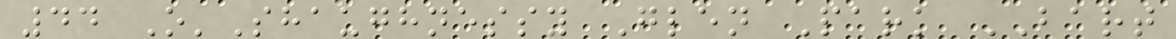44 O'Shaughnessy Glen Park BART
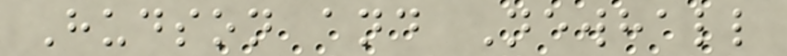Hudson and Newhall
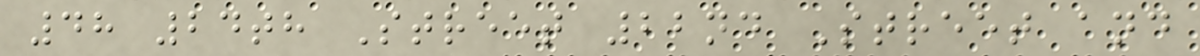48 24th Street 22nd Street and
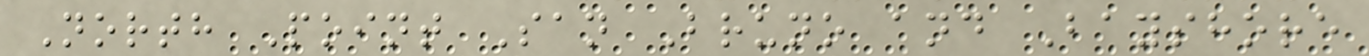North Point San Bruno and Bayshore
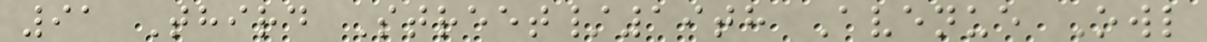91 Third Street/19th Avenue Owl
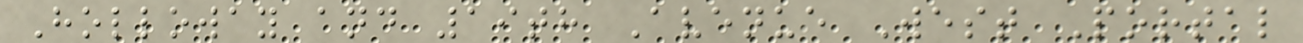Holloway and 19th Avenue West Portal
